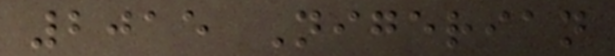2015 Nigerian
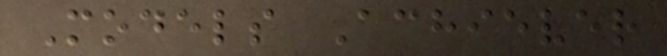Models Achiever
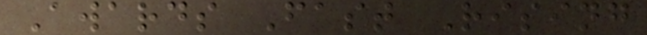Awards Fast Rising
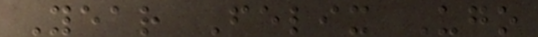Year Felix Ugo
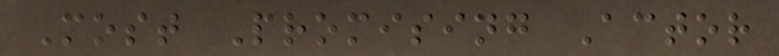Most Promising Actor
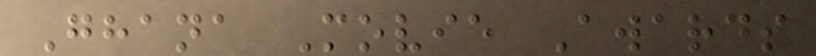Ghana Movie Awards
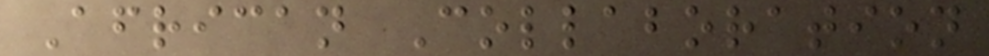African Collaboration
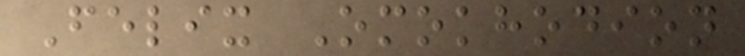Felix Omokhodion
